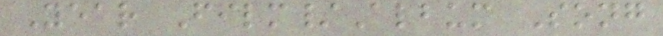Year Film/Album Song
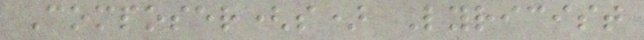Composer(s) Lyricist
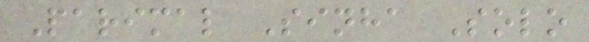Parimal Sinha Solo
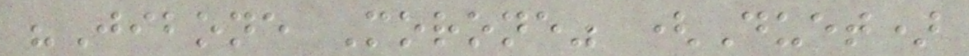"Jibone Morone" (Duet)
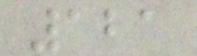121
